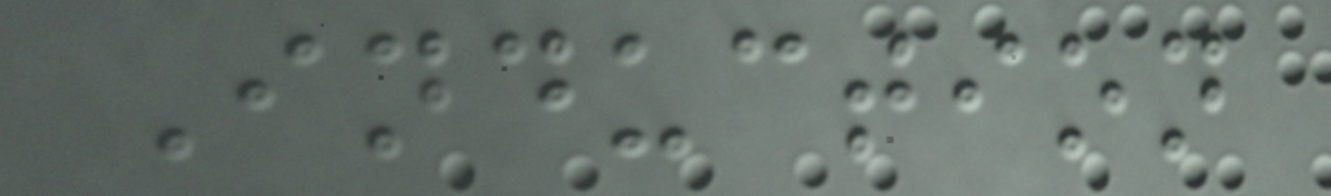Induction
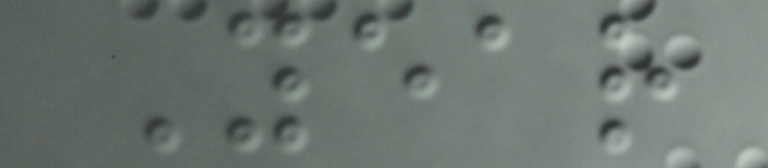Year
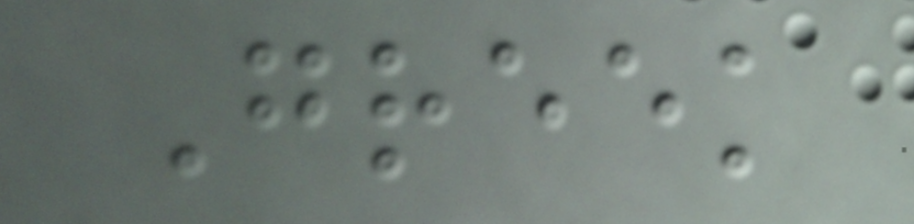Greek
